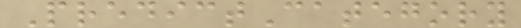PredictCategory
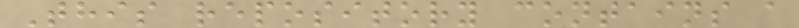This repository contains a
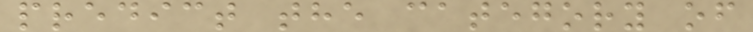predict the category of
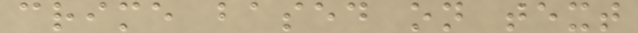crime based on text
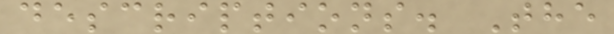descriptions. The
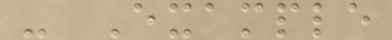- Example
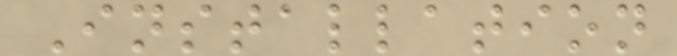Installation
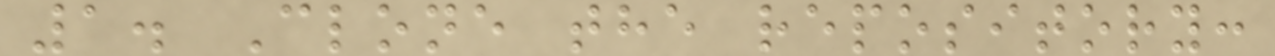1. Clone the repository:
